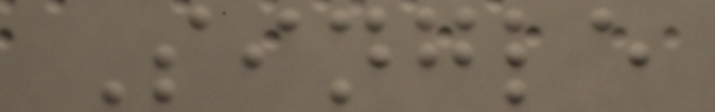Single
